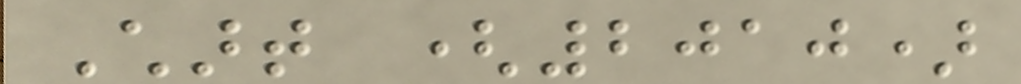Chart (2010)
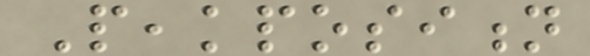Peakposition
